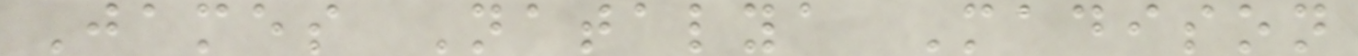James Natalya Madison
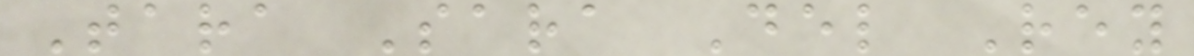Tara Sara Del Rey
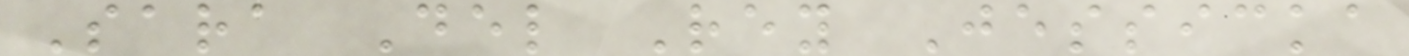Sara Del Rey Jessicka
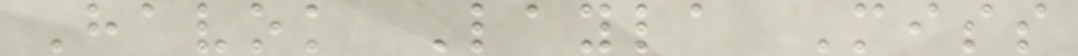Havok Layla Miss
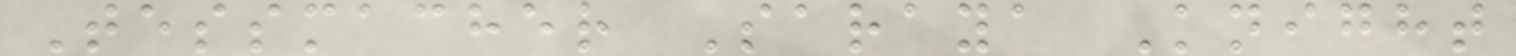Tessmacher Saraya Knight
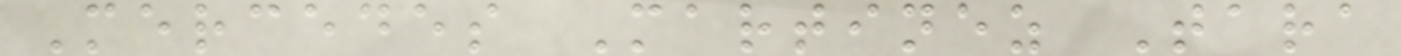Mercedes Martinez Tara
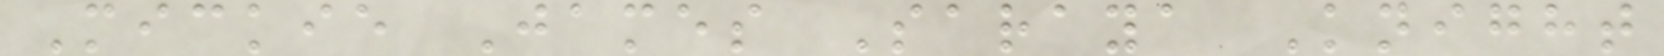Mickie James Saraya Knight
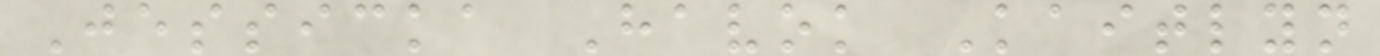Jessicka Havok Kaitlyn
